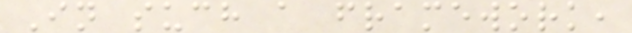In such a framework,
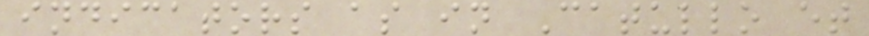indicators as in Catullo et
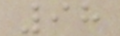98
